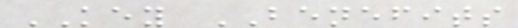KEY BENEFITS
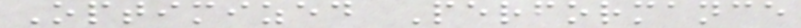Optimized Performance
